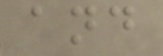and
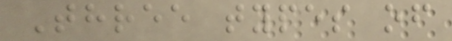Three types of
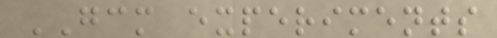GCM experiments
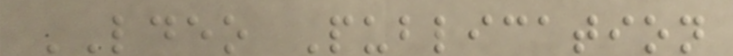LDEO Publication
